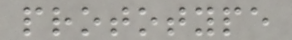prototype
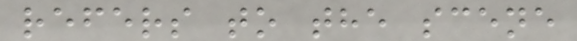refers to the scene
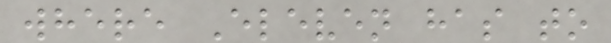where Eleven has to
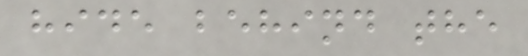hide behind the
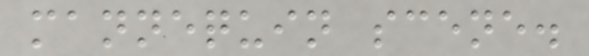mannequin scene.
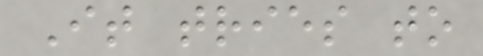It tries to
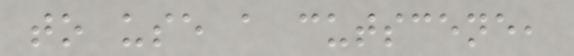to use a cutscene,
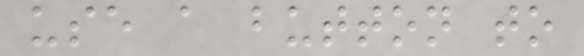use a button to
